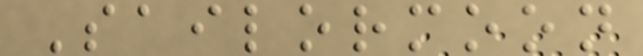Sailormoon
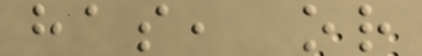has, or
